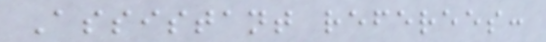Assistant referees:
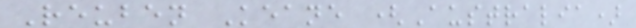Reuben Keane (Australia)
